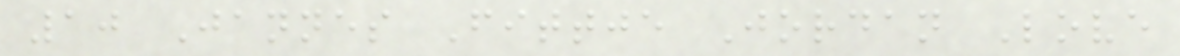10 Jannes Fittje Jordan Love
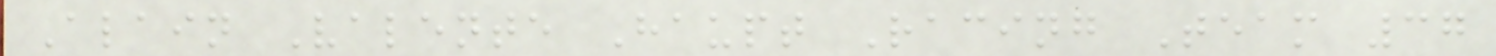Alain Valente Haupt Racing Team 37
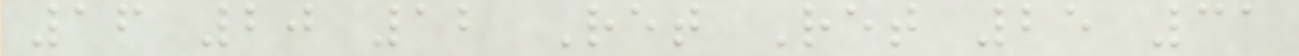16 20 12 Ret Ret 25 31
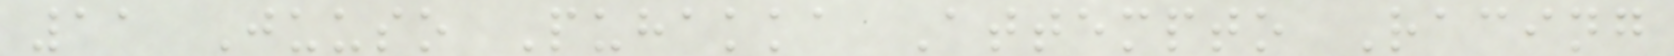11 Juuso Puhakka Attempto Racing
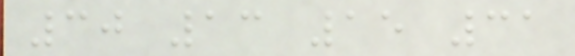30 13 15 31
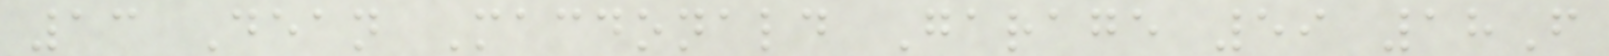13 Dean Macdonald Garage 59 18F
